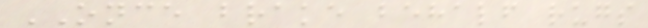ONCE brake behalf rugs
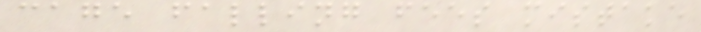cage falling fees mistake
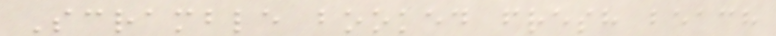Scramble booked fresh beach
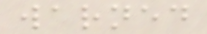warned
